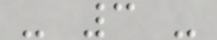- 3 -
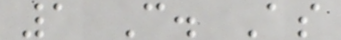1 C. As
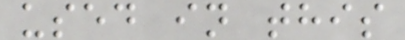used in this
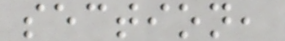section,
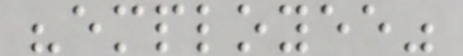"employee"
